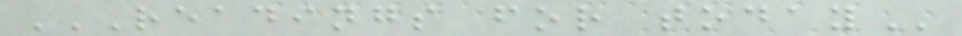READINGS FOR TODAY
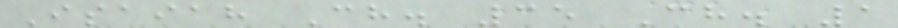Isaiah Ch. 35 Ch. 1
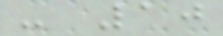- 10
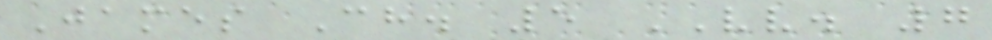James Ch. 5 VV. 7
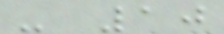- 10
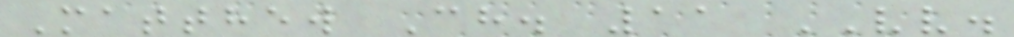Matthew Ch. 11 VV.
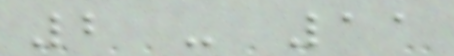2 - 11
